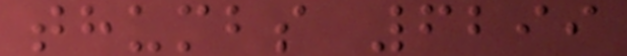thumbs 6299
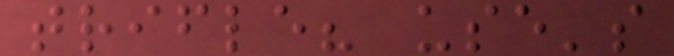trifle? use's
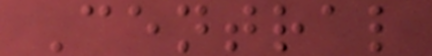Central
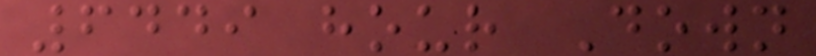6449 hour Down
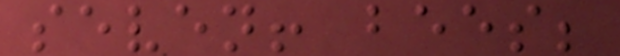seven! bees;
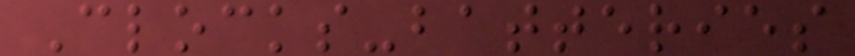Clocks-batteries
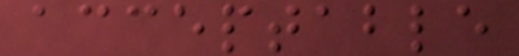acceptable
